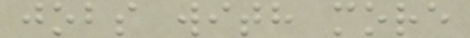jobs with more
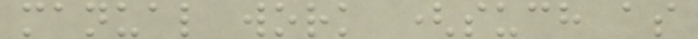manual work (such as
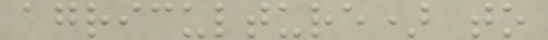agriculture) to
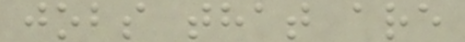jobs that are
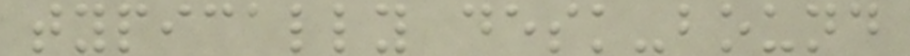typically desk-bound
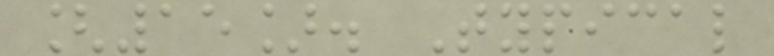[15]. Typical
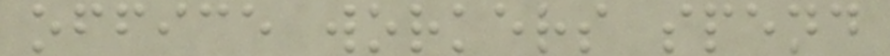office workers spend
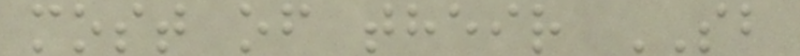most of their SB
